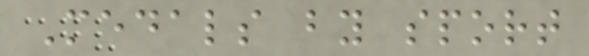Medals by sport
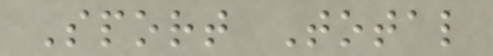Sport Total
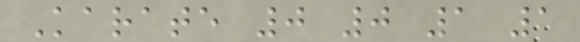Karate 0 0 1 1
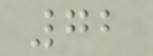72
